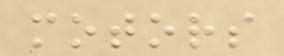motors
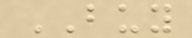BUY
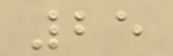25
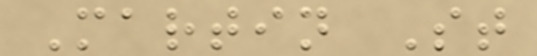Martin St
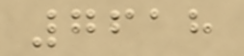7618
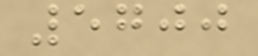5700
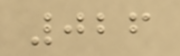026
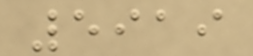5919
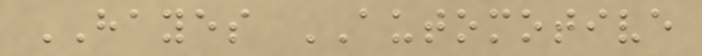HAYES AUTOMOTIVE
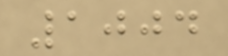1004
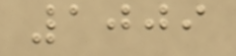1009
